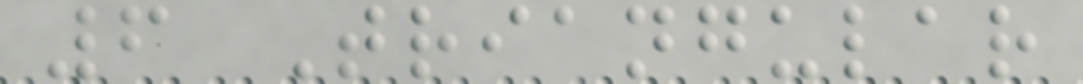6 Triangular
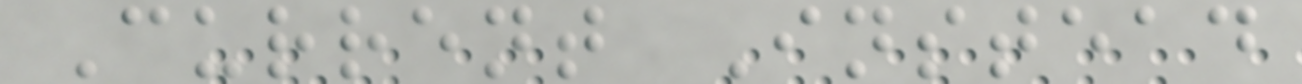Current Instead
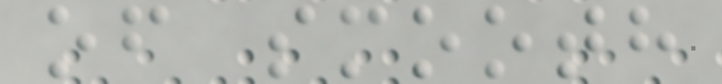of smooth
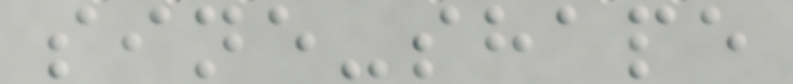sine-shape
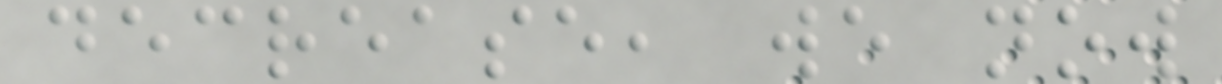decrease, we now
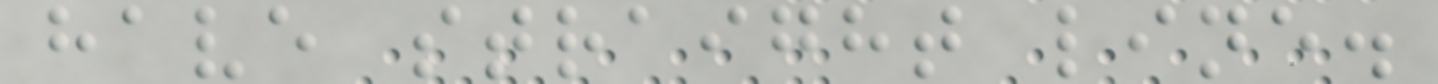have straight line.
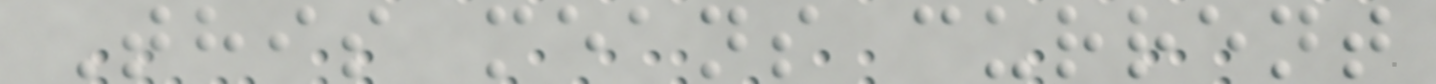This means current
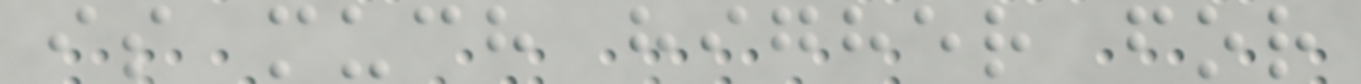is much higher for
